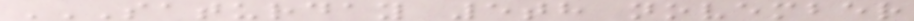SATURDAY 5TH NOVEMBER
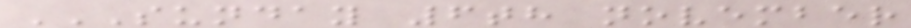SUNDAY 6TH NOVEMBER
